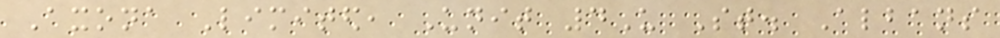Axona Limited, Unit 4U St. Albans
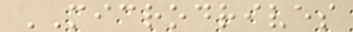MICRODRIVES
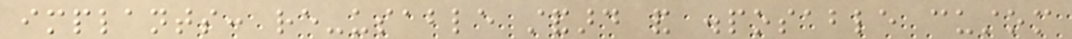implants: re-usable standard and disposable custom
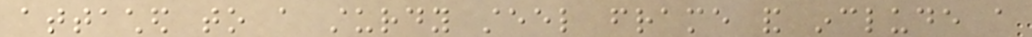attached to a sturdy steel frame and include a
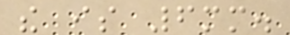the is 6mm.
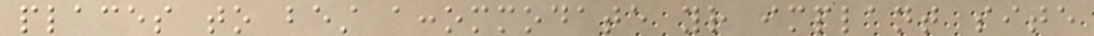places to best accommodate your implant site
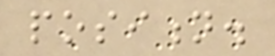position.
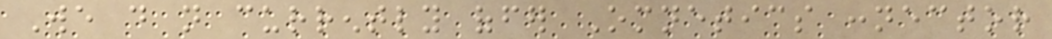We do not currently offer Omnetics connector
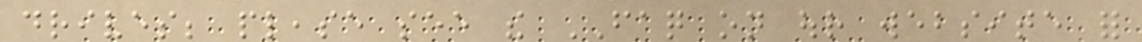drives; please see the FAQ on our website for
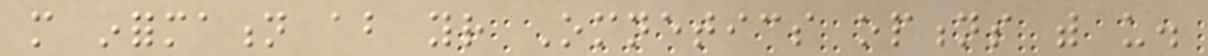more information about your Omnetics options with us.
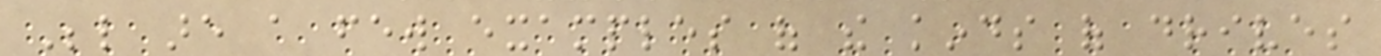Below are a few examples of the kinds of drives
